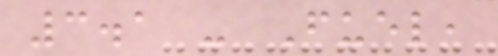3.1 - Fuel,
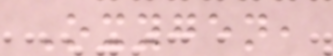Oxygen,
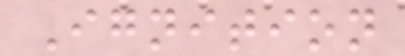Ignition
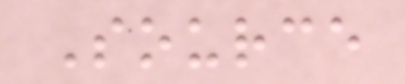Source
